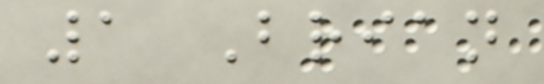1 Brian
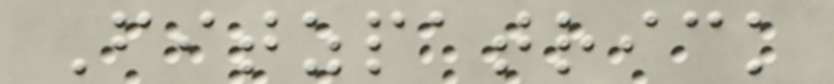Fitzpatrick
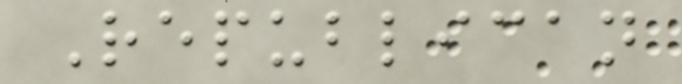Republican
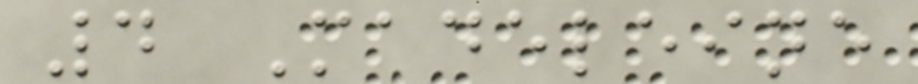4 Madeleine
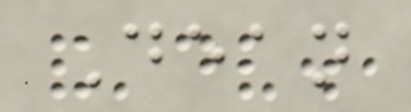Dean
